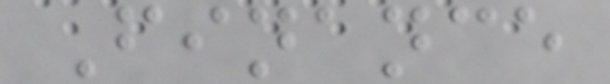Finance
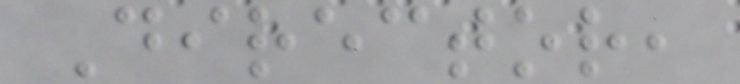Director,
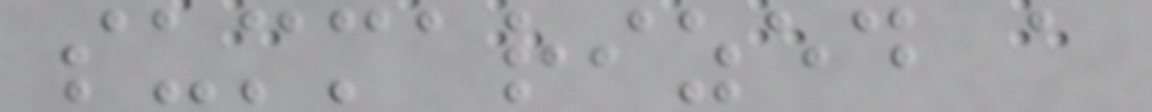summarized a
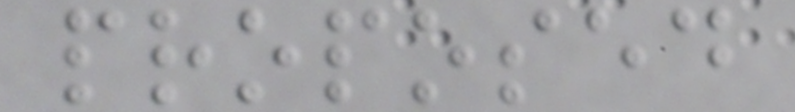proposed
